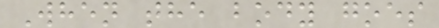When the body goes
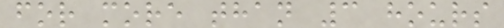for more than 3 hours
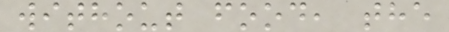without food, the
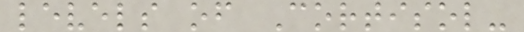levels of Cortisol-
